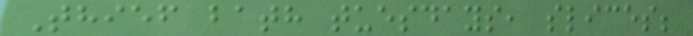Thief bath tuesdays, slices;
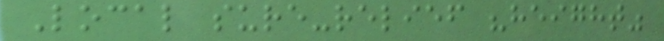Local sure-relief "height"
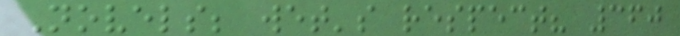Novels; wet's respect? 360
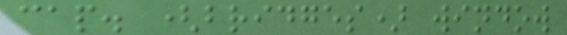cap. (bridges) window
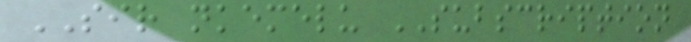SIR nkemelu SUBSCRIPTION
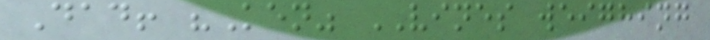Dad! "Ken" VINES weighing
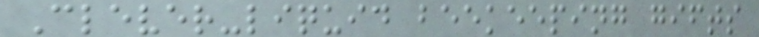Clever-liquid beekeeping gifts
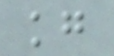kg
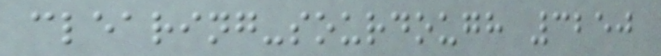clearing-sourdough 3250
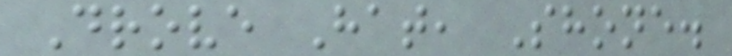Drove Hat, Shone.
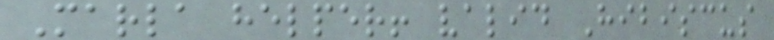Marla helper! valid Hibiscus
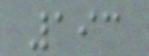193
